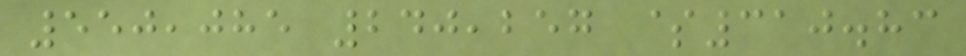550,085 240,257 $310.83
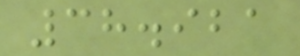38.921
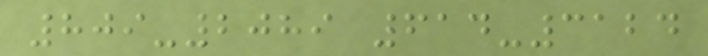809-2089 614-3124
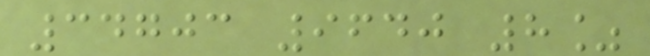34703 9640 8%
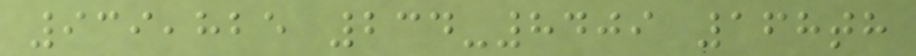939,825 234-8409 168th
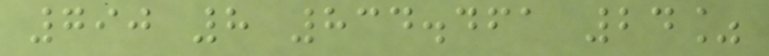790 8 834.461 24%
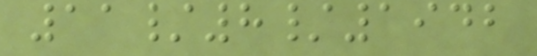11/8/1942
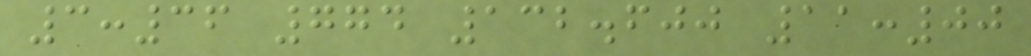3:36 774 132.600 11:00
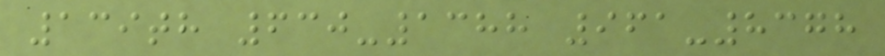139th 630-1388 961-8378
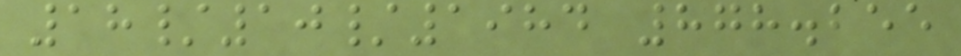18/10/1984 878.255
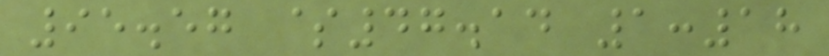95.57 $47.14 1:18
